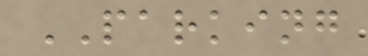PARKING
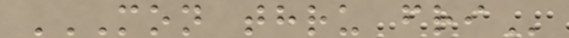MON THRU FRI
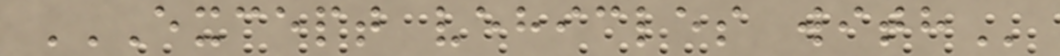EXCEPT VEHICLES WITH
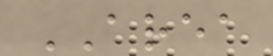AREA
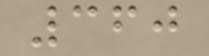360
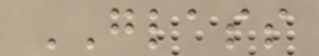GLASS
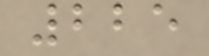225
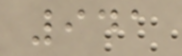941
